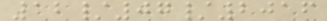12/07/2016
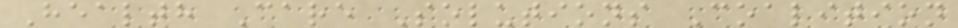Health Care Solutions Coalition
